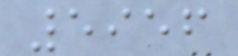5956
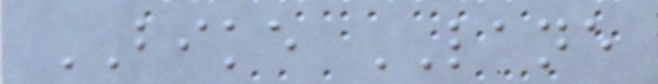BIKE LANE
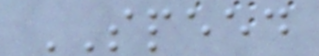SPEED
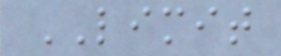LIMIT
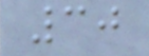30
